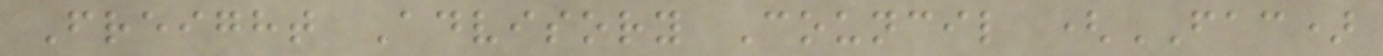Freight Advisory Council (FAC)
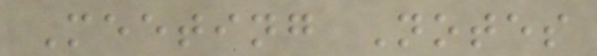Meeting Notes
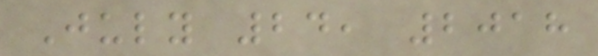July 24, 2018
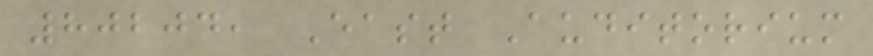80204, East Auditorium
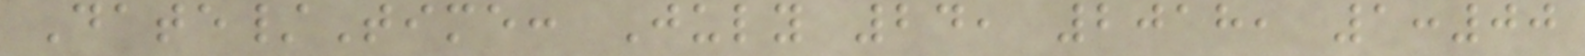Date/Time: July 24, 2018, 1:00
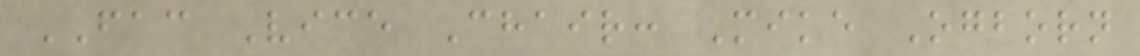FAC Vice Chair: Mike Ogborn
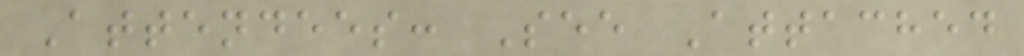Attendees: See Attached
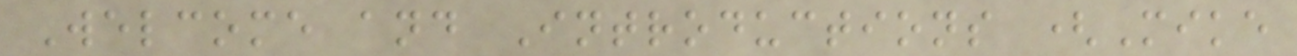Welcome and Introductions (Mike
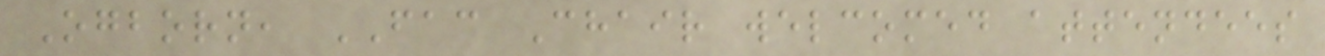Ogborn, FAC Chair welcomed attendees
